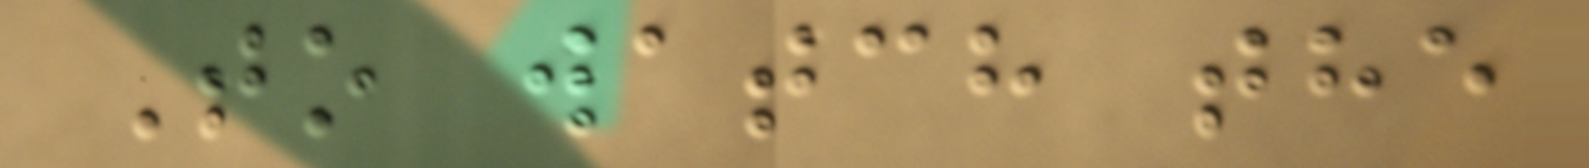To watch the
